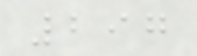297
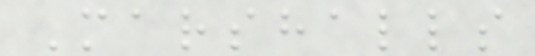Marshalls
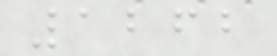1262
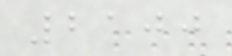2100
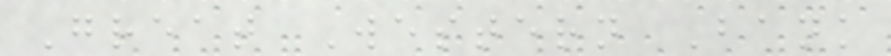Great Western Bank
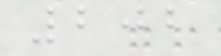202
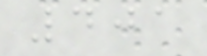401
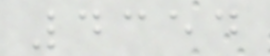4354
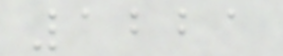1221
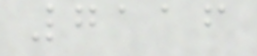7116
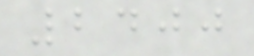2400
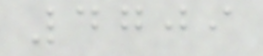4709
